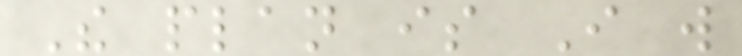The plan is I will
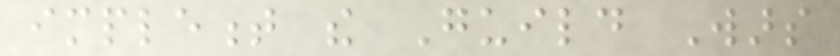implement the Guild Wars
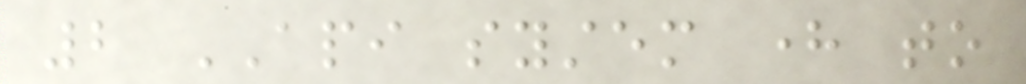2 API system here to
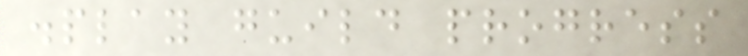display guild progress
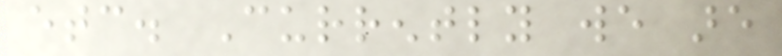etc. Currently we are
